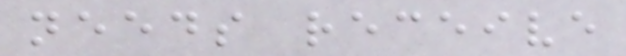needs receive
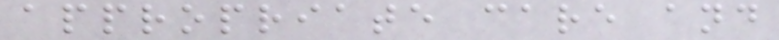appropriate care and
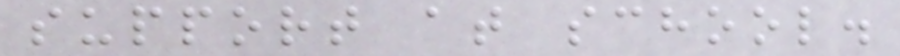support at school.
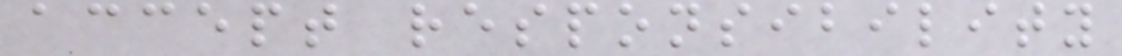accept responsibility
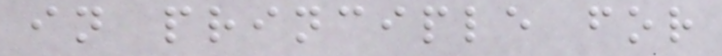in principle for
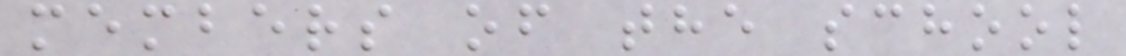members of the school
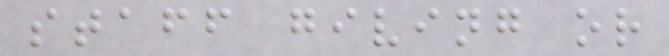staff giving or
